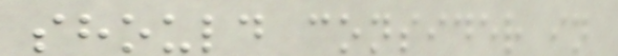should consider in
